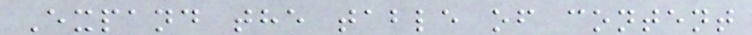Expand the table of content
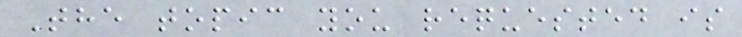The topic you requested is
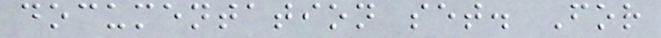documentation set. For
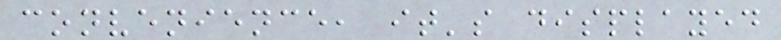convenience, it's displayed
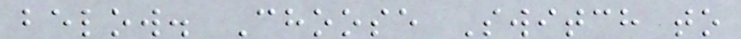below. Choose Switch to
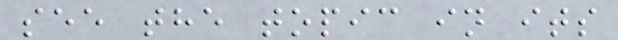see the topic in its
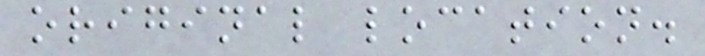original location.
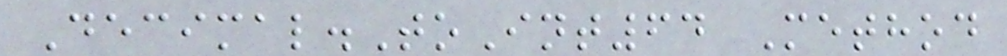Decimal.ToInt64 Method
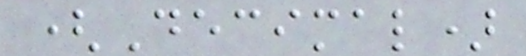(Decimal)
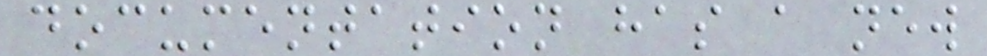documentation has a new
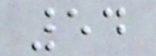54
